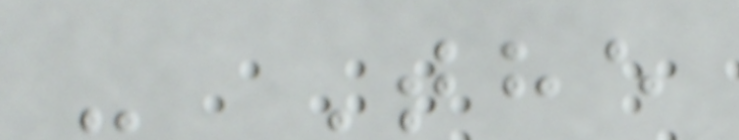- The
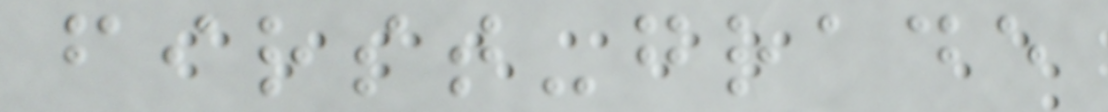first-grade
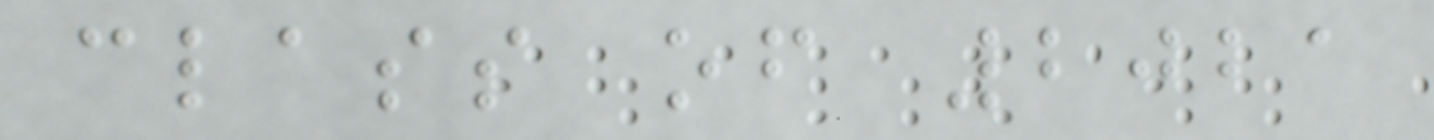class of 2021
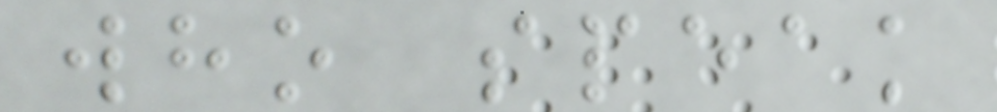who speak
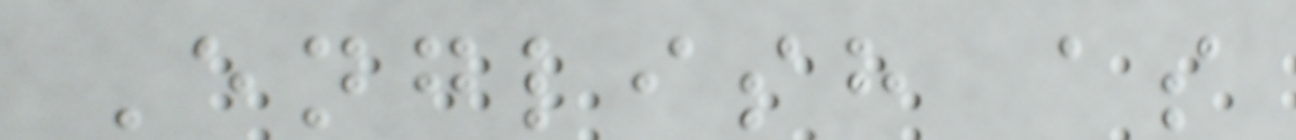English as
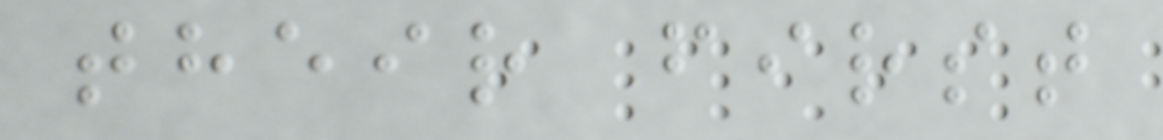their first
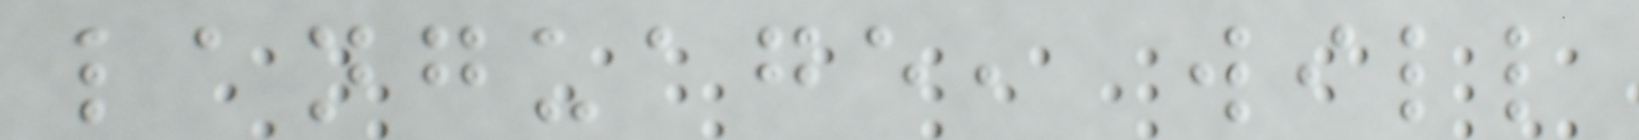language, will
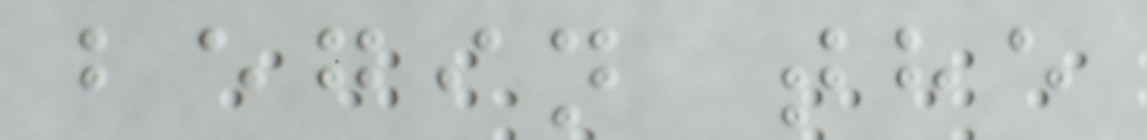begin the
